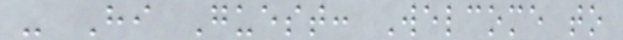- Hi Guest: Welcome to
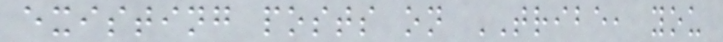existing posts on TRIBE, you
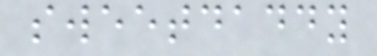sweetdaddy
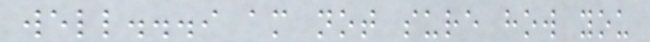well...i am not sure how you
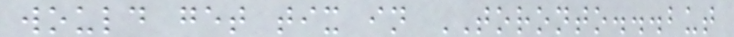would get tix in TORONTO...but
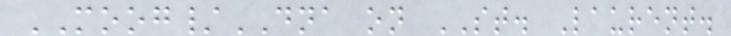MOOG/DNA on ST. Laurent.
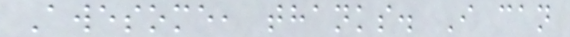Awesome, thanks. I can
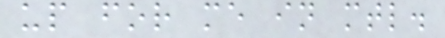up for me in mtl.
